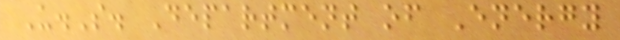U.S. Department of Energy
